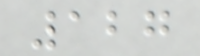127
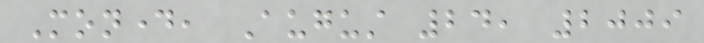Monday, August 24, 2009
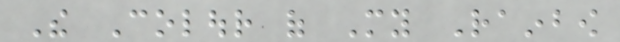The Colour of My Rainbow
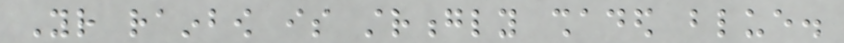Your rainbow is strongly shaded blue.
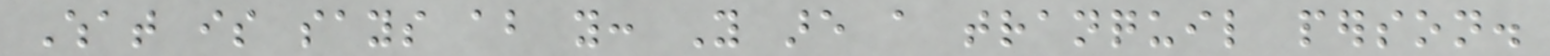What is says about you: You are a tranquil person.
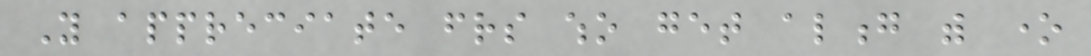You appreciate friends who get along with one
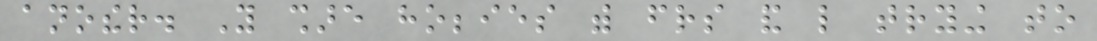another. You share hobbies with friends and like trying to
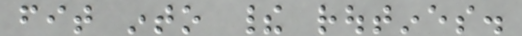fit into their routines.
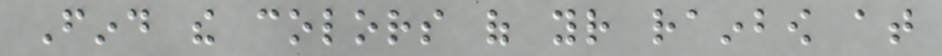Find the colors of your rainbow at
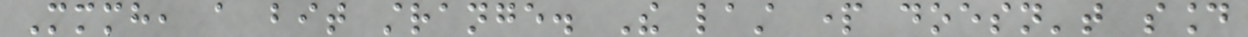Mmmh, a bit strange. The last part doesn't sound
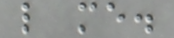like me.
